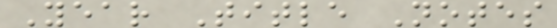Year Title Notes
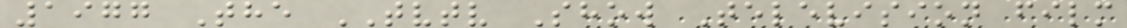1977 The TVTV Show Television film
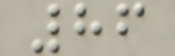86
